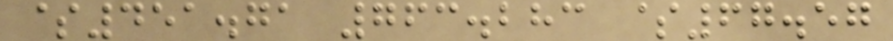$451.71 763.283 $67.57
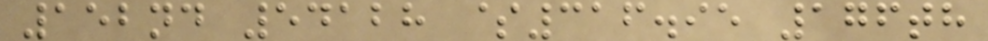152nd 54128 $316.95 176th
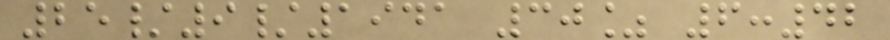25/9/1941 30% 6:42
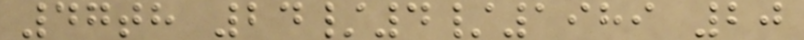47th 24/4/1989 20
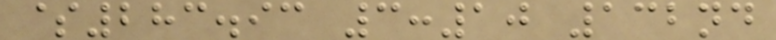$283.93 3:10 132nd
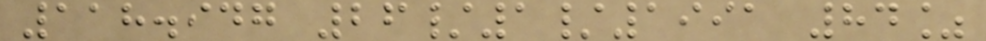118.947 26/1/1991 84%
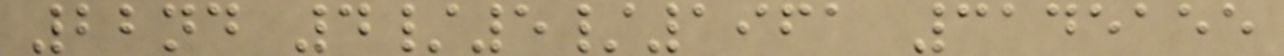22nd 4/5/1961 3145155
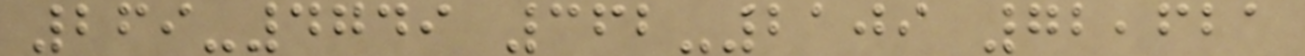269-4749 362-2109 72,621
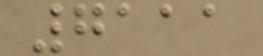7111
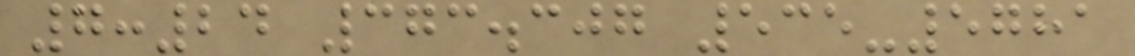7:24 373.307 535-5781
